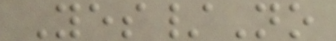Yes/No
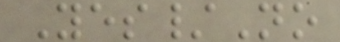Yes/No
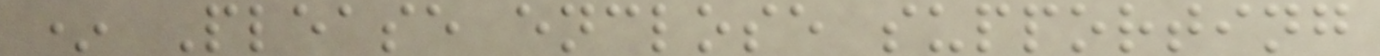* Please enclose supporting
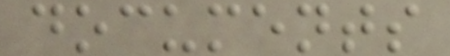documents
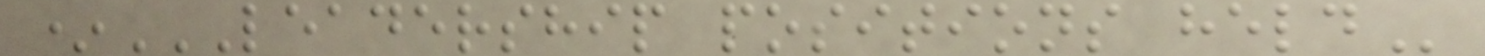*LEADERSHIP POSITIONS HELD
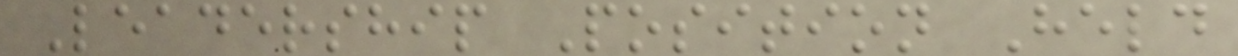Leadership Position Held
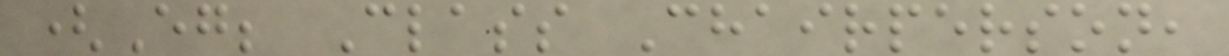(Eg; Class Chairperson,
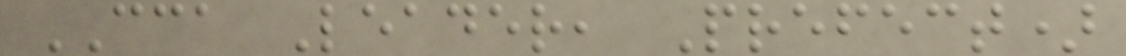CCA Leader, Prefect)
